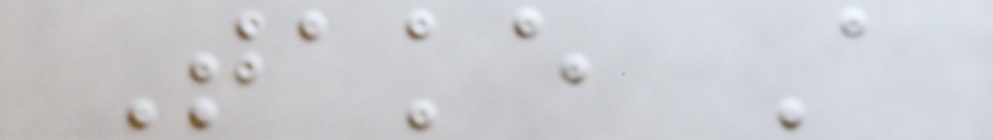Take A
